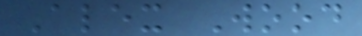Alex Wood
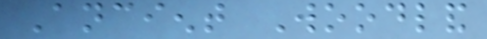Ancient Woodland
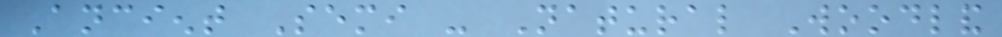Ancient Semi - Natural Woodland
